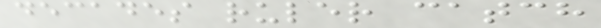decades ruler catch
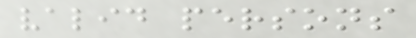valid persons
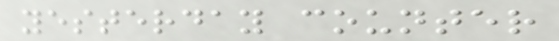yesterday counter
